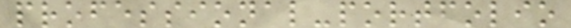professional-portfolio
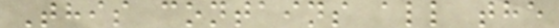This contains all the
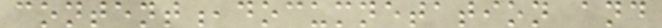content,documnetation and
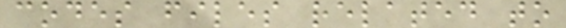codes files related to
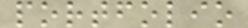portfolio
